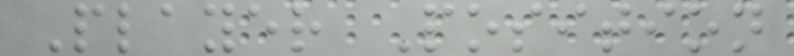Player Position
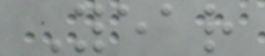Year
